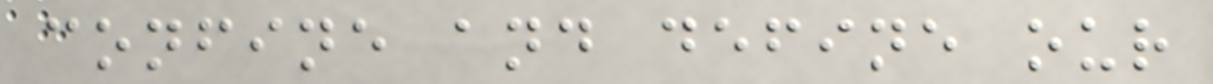confine and define our
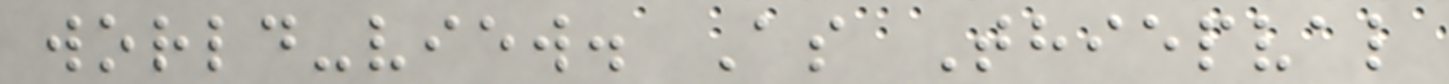world-view. As Thiepval
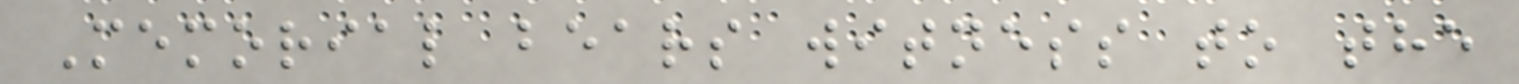Memorial bears witness to the
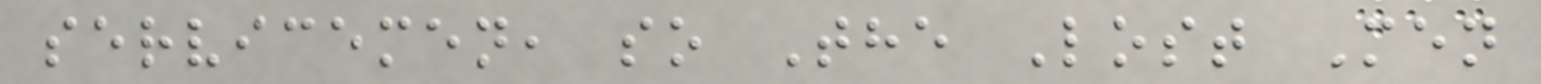servicemen, so The Lost Men
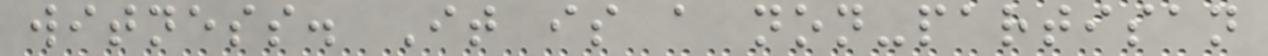witness. It is a non-partisan
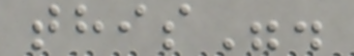this".
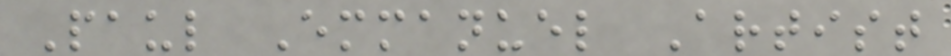Paul Emmanuel Artist
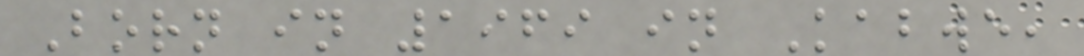Born in 1969 in Kabwe,
